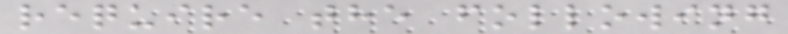require the following
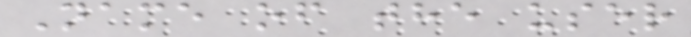Name of the user
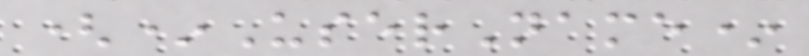(*UserName*
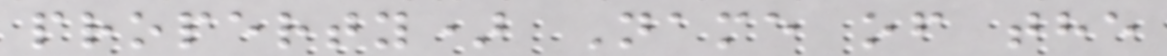property) Name of the
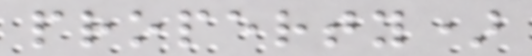property)
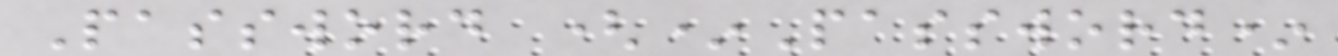Password (*Password*
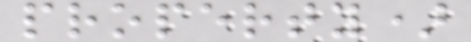property)
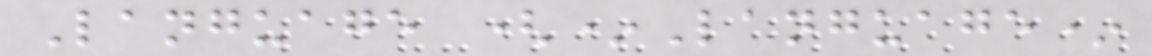Language (*Language*
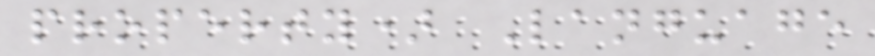property) Language
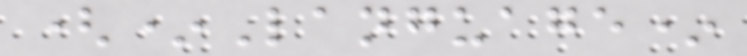(*Language*
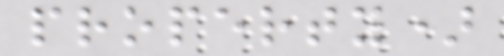property)
